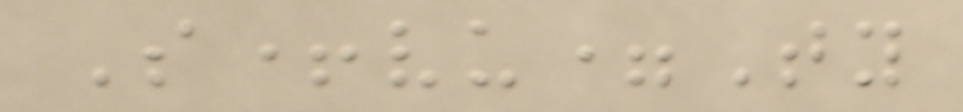S+vu=Ty
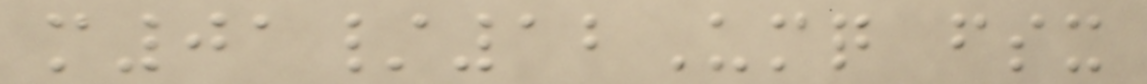m01/12Umq fsx
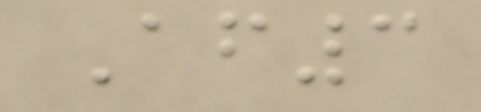Af3
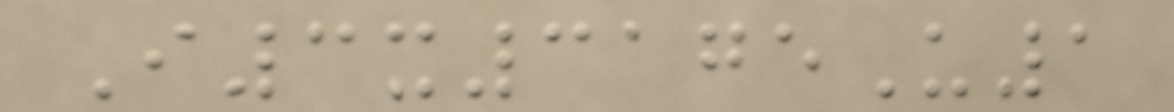I3x3175U1
